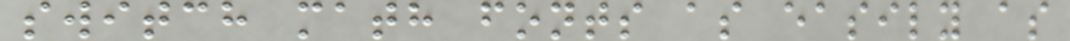switch math fonts as easily as
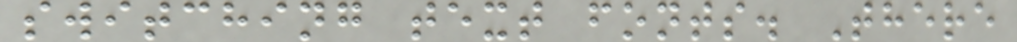switching text fonts. There
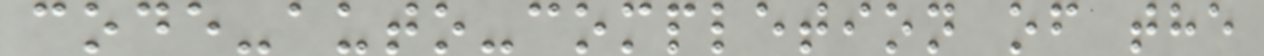code-auto-completion of the
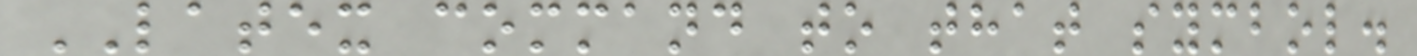LATEX command to that symbol.
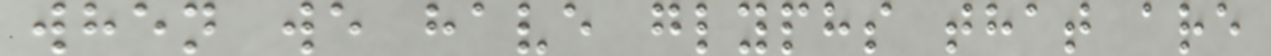when we have glyphs that are
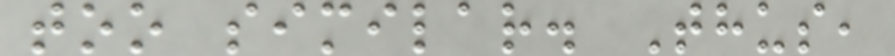too similar. Thus,
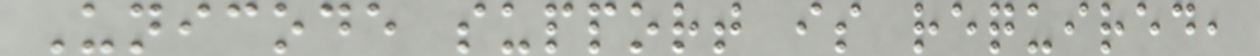Unicode support is required,
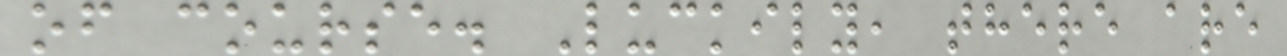of course. Luckily, there are
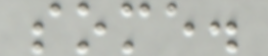some.
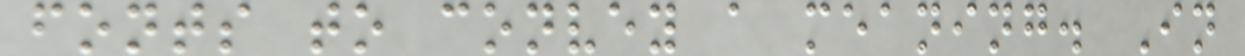fonts to convey a meaning. In
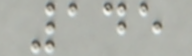145
